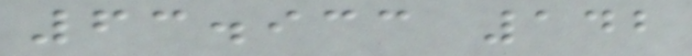63.933 142
